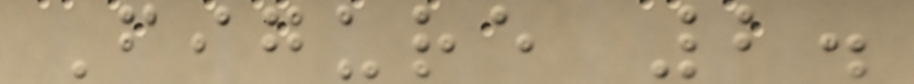Figure 2.
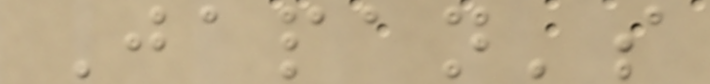Japan's
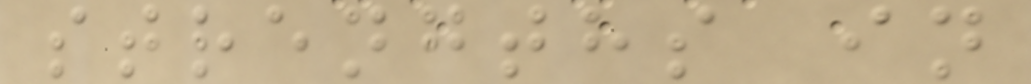strengths in
